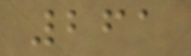261
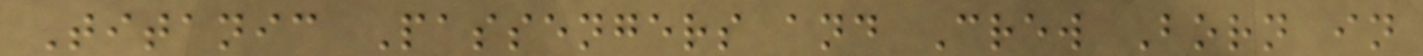Titanic Passengers and Crew Born in
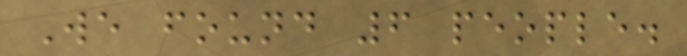We found 6 people.
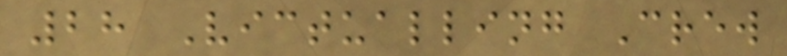28 Victualling Crew
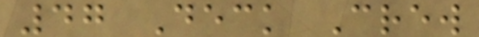47 Deck Crew
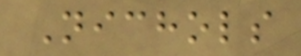Nichols
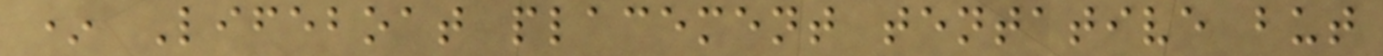* Lifeboat placement tentative but
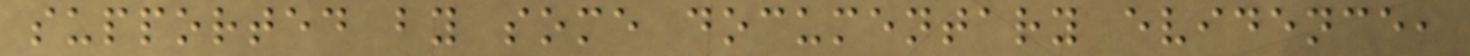supported by some documentary evidence,
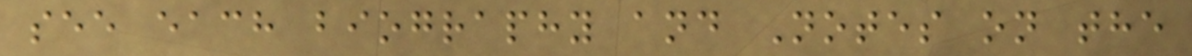see each biography and Notes on the
